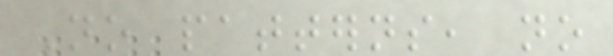No patterns, no
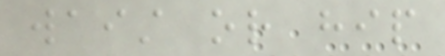waist or hip
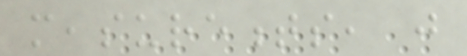measurements, just
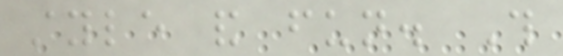style and fun. This
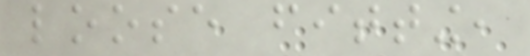loose fitting,
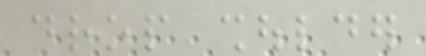drop shoulder
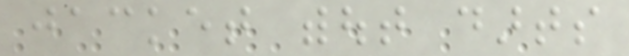jacket without darts
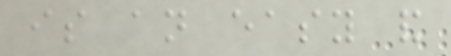is an easy and
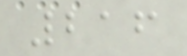216
